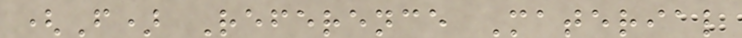(F) Reference Material
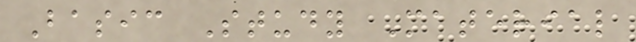Basic Study Material
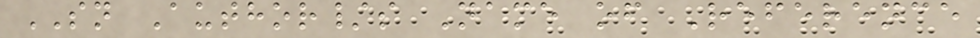SN Author/s Name of Reference
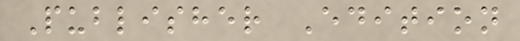Publisher Edition
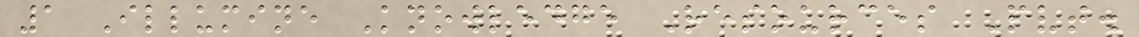1 Illumine Knowledge Resources Pvt.
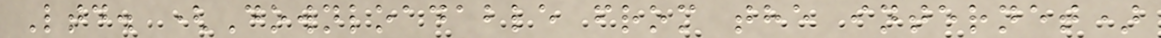Ltd. (Downloadable from the internet)
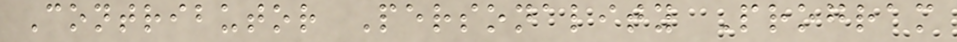Contributor Personality Program
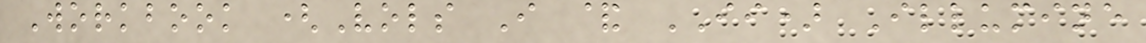Workbook (Vols I & II) Illumine
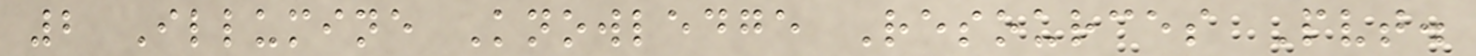2 Illumine Knowledge Resources Pvt.
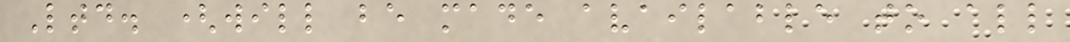Ltd. (will be made available to all
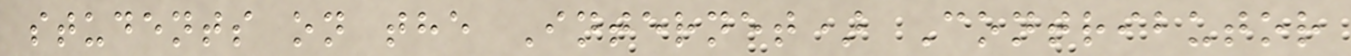students on the Internet) Contributor
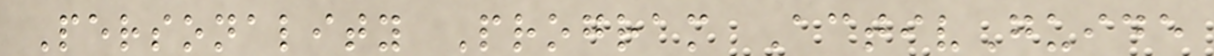Personality Program ActivGuide
